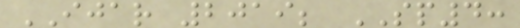IJAR 2019; SP4:
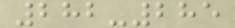282-285
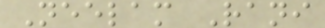Neelam Rani
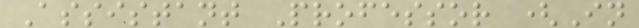Assistant Professor (In
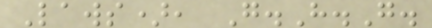Laws), G.H.G.
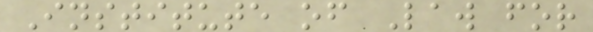Institute of Law for
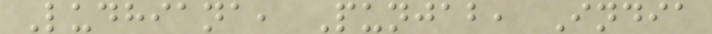Ludhiana, Punjab, India
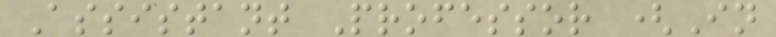Assistant Professor (In
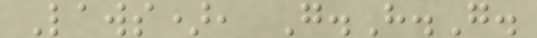Laws), G.H.G.
